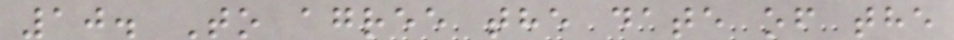10. To agree the date of the
